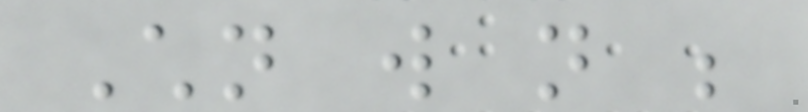Children will not be
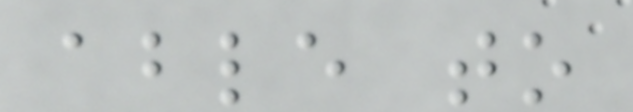able to
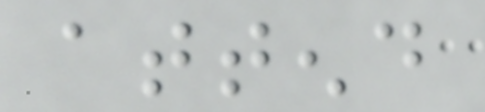attend
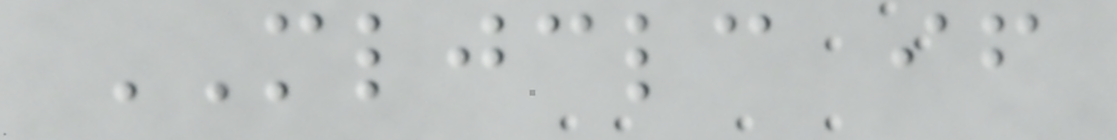MLJCLC if
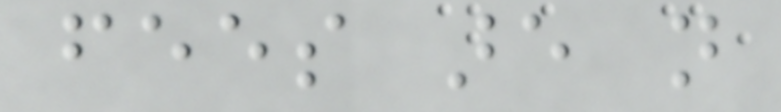fees are not
